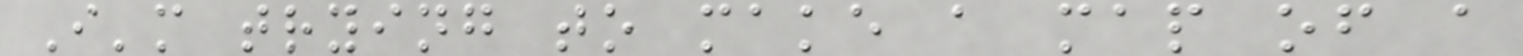I'm trying to make a map of a
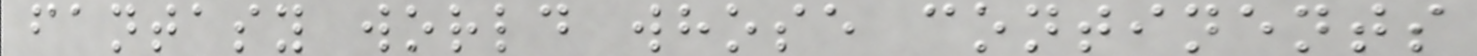fantasy world whose continents
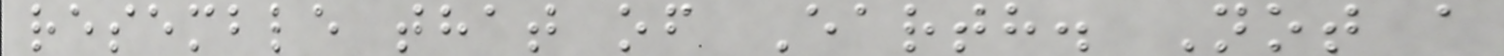resemble that of Earth. Not a
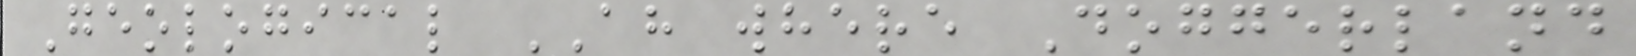Geological AH where Doggerland
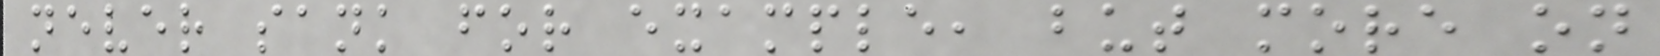never sank for example, but more on
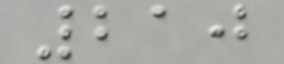210
